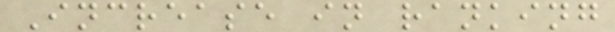Increase in ranking
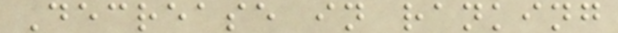Decrease in ranking
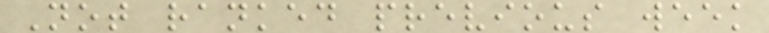Not ranked previous week
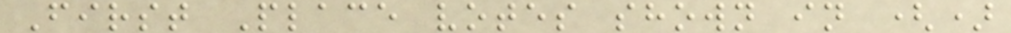First Place votes shown in ()
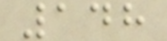148
